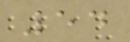54
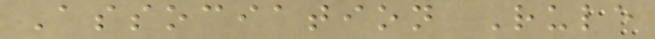Association Rule
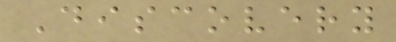Discovery
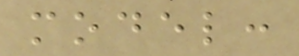model:
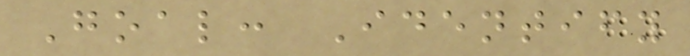Goal: Identify
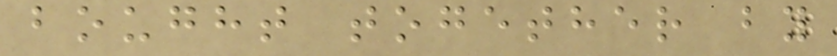bought together by
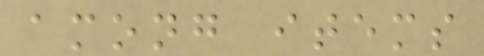among items
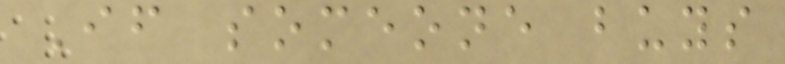If someone buys
